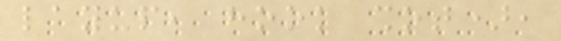layup, hook shot),
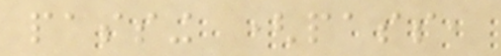passing (pass,
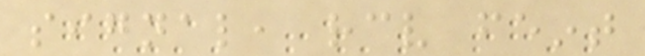signal, receive feint
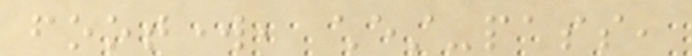footwork, chest-pass,
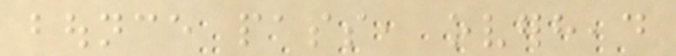bounce pass, overhead
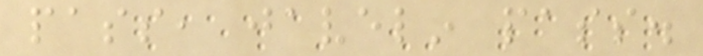pass, javelin pass.
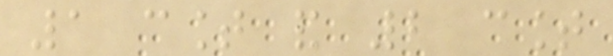1 count and 2 count
